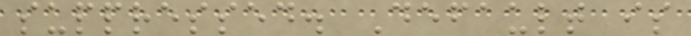suppressed. Default is
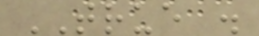TRUE .
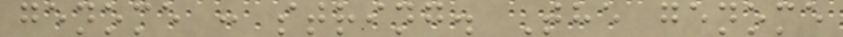genome : string. The genome
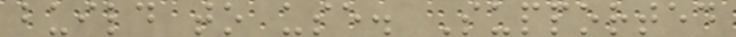build to use. Supported
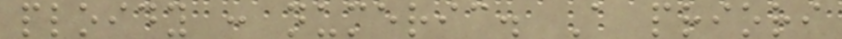ploidy : numeric. A priori
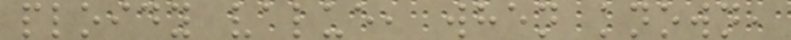ploidy value, when known,
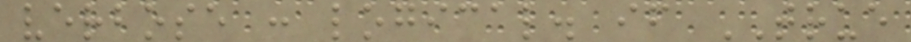verbose : logical. if TRUE
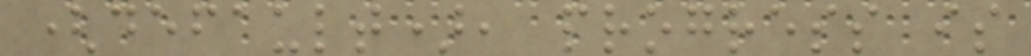(default), progress is
